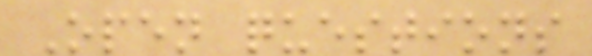Open questions
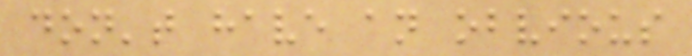don't have an obvious
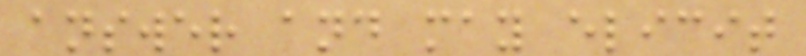answer and may elicit
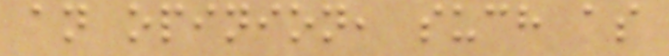an opinion, such as
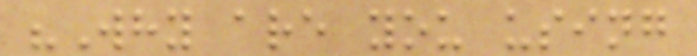"Why are you using
